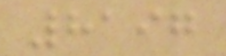8197
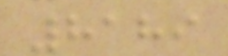8189
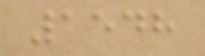1548
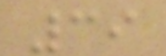39
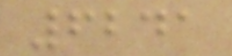6241
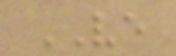VE
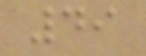49
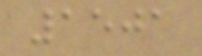1501
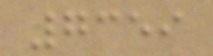7359
